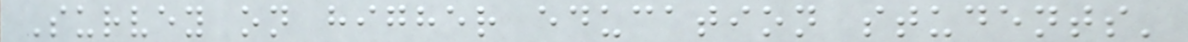Survey on higher education students'
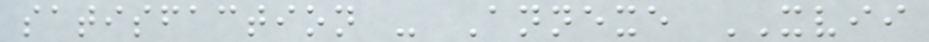satisfaction - Annexe XVII
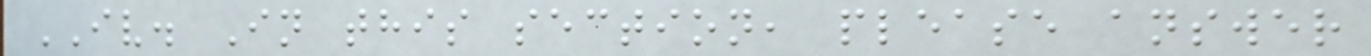IV. In this section, please answer
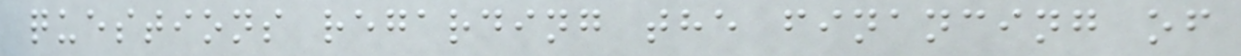questions regarding the financing of
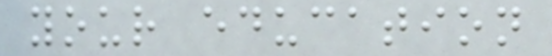your education
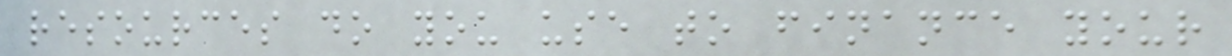resources do you use to finance your
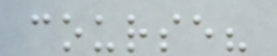course?
